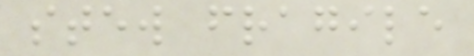stew fragile
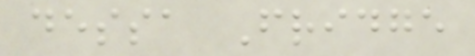dessa Fridge
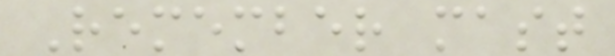Remember mast
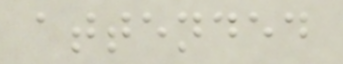attended
